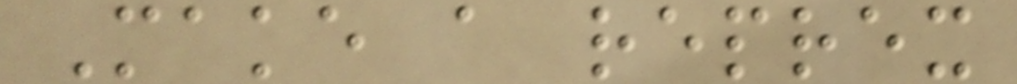Make a reprex
